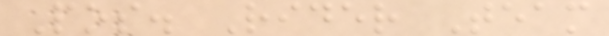Pos. Rider Team
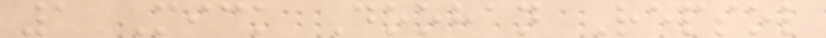1 Mick Doohan Repsol
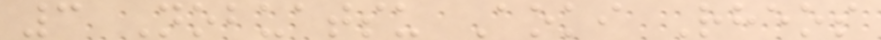3 Nobuatsu Aoki Rheos
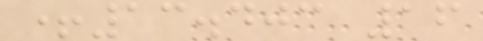+13.403 16
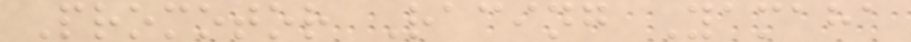Promotor Racing Yamaha
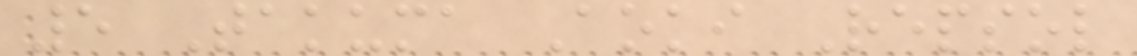5 Takuma Aoki Repsol
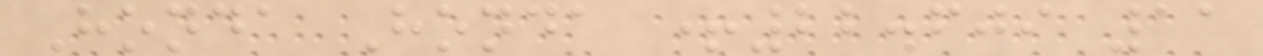Honda Honda +22.609 11
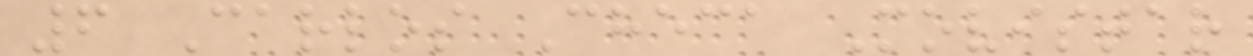6 Carlos Checa Movistar
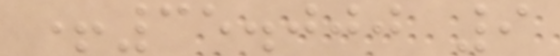+35.000 9
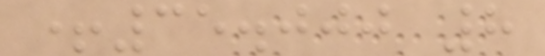+35.000 8
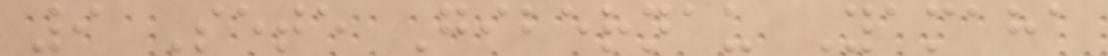9 Sete Gibernau Yamaha
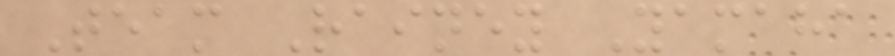Team Rainey Yamaha
